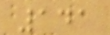141
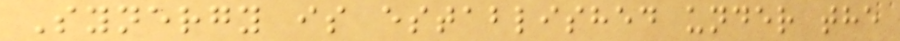Synergy is established under the
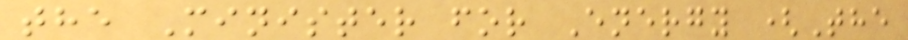the Minister for Energy (The
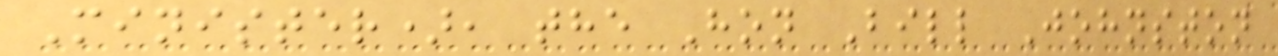Minister), the Hon Bill Johnston
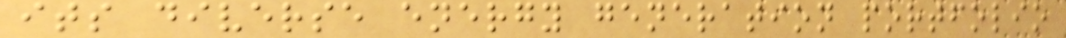its diverse energy generation portfolio
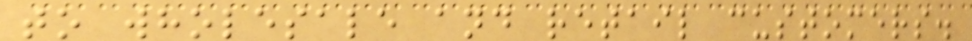to wholesale and retail customers.
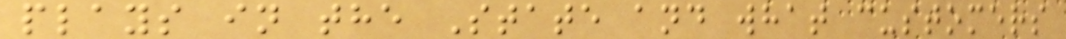plays in the State and what customers
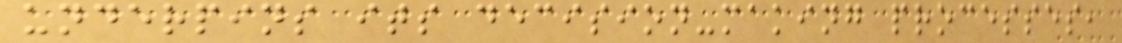underpins its decision-making processes,
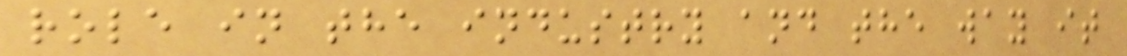role in the industry and the way it
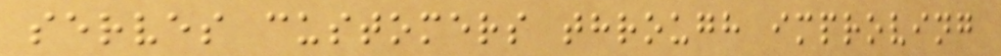serves customers through improving
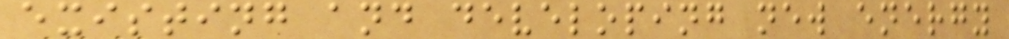existing and developing new energy
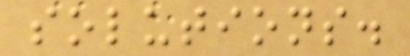solutions.
